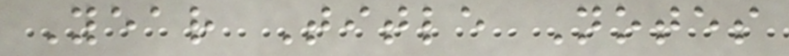Year Title Notes
